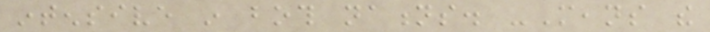intensive in both nations. -Means the
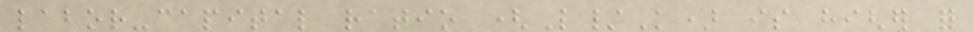labor-capital ratio (L/K) is higher for
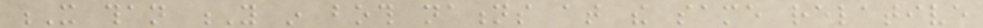X than Y in both nations at the same relative
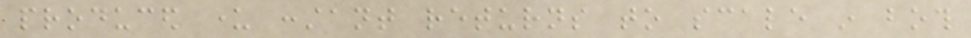produced under constant returns to scale in both
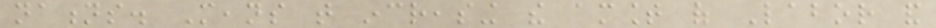nations. Means that increasing the amount of Labor and
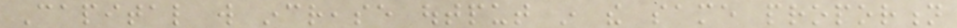Capital will increase output in the same proportion
